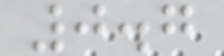0.7
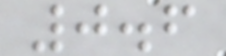0.6
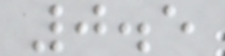0.5
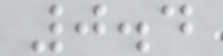0.4
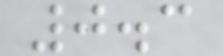0.3
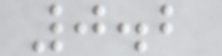0.2
